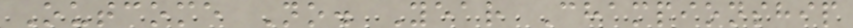Outcome No. Year Championship
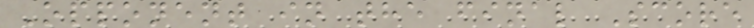Opponent in the final Score
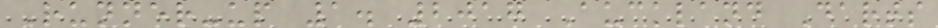Runner-up 1. 2017 Auckland Darts
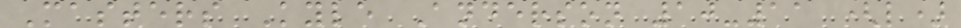Masters Kyle Anderson 10-11 (l)
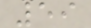59
